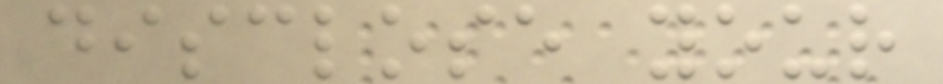disclose your
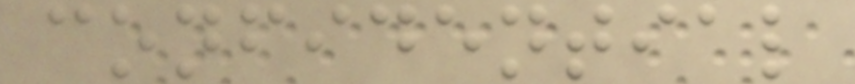confidential
